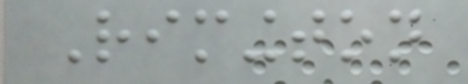Rimington
